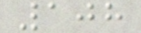108
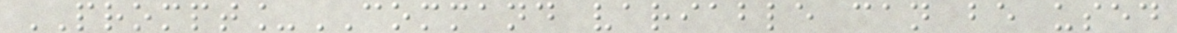PROMPT_COMMAND variable can be used
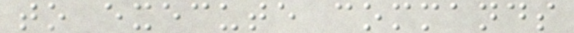to execute commands
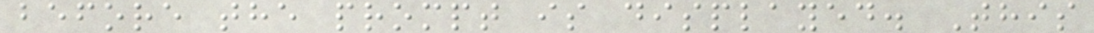before the prompt is displayed. This
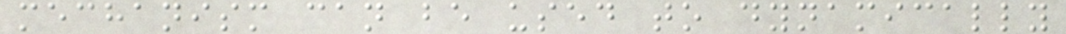mechanism can be used to dynamically
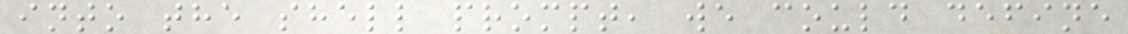into the shell prompt, we could define
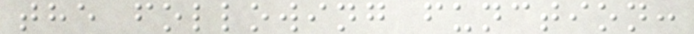the following function:
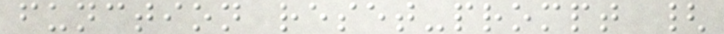function reset-prompt {
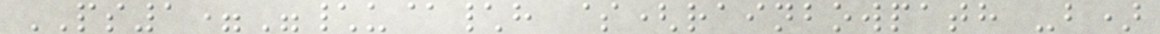PS1="\u@\h $(rainbowpath -b)
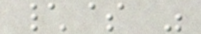\$ "
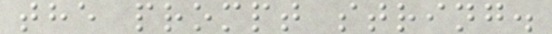the prompt string.
